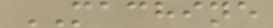MACHINE
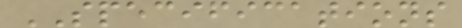SPECIFICATIONS
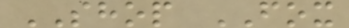SHOP FOX
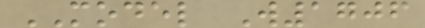MODEL W1706
